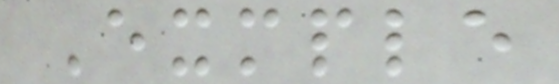Exmple
